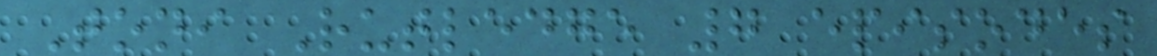Toni Rutledge 7 episodes
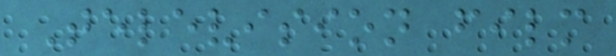Television film
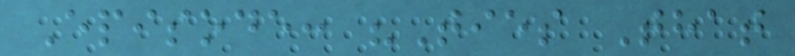Episode: "Ties That
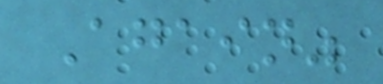Again"
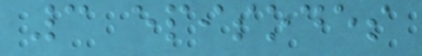3 episodes
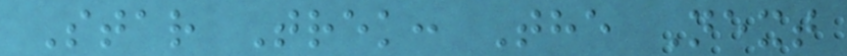Star Trek: The Next
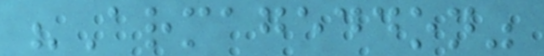"Armageddon"
